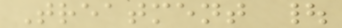Treatment |
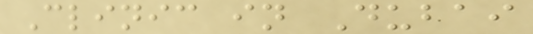Clinic in Dubai
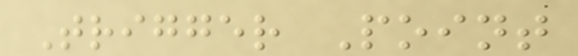Trigger Point
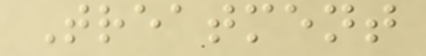Treatment
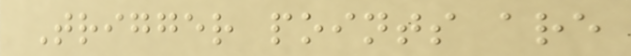Trigger points are
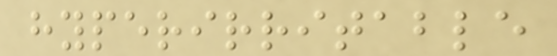hyperirritable
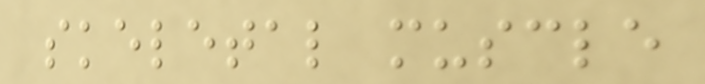skeletal muscle
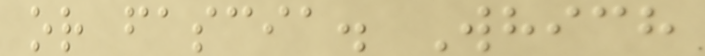or fascia. Which
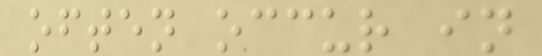often occur in
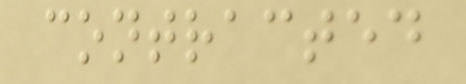contracted
